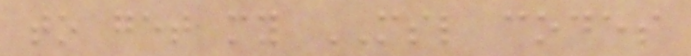to get my MSL codes
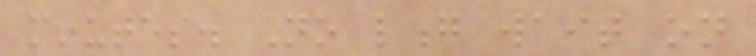minutes. No long wait on
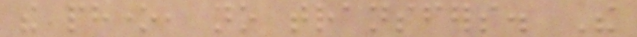the phone, no transfers. The
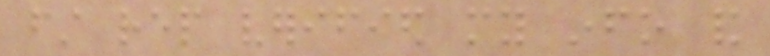first rep verified my info and
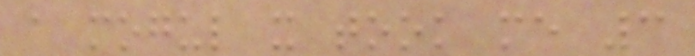a mogul it took me 3
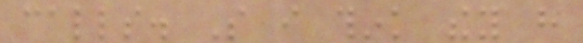calls. So i think they have
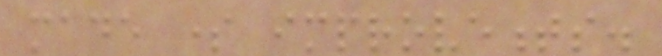made some improvements.
